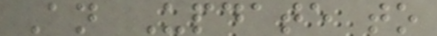An Update to
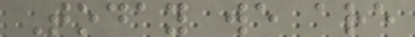Today we are
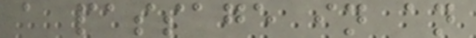a passage in an
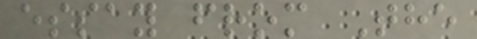essay from The
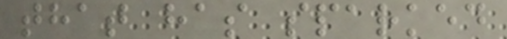that has sparked
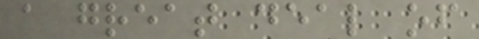a great deal of
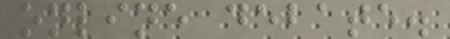online debate.
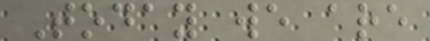Today we are
